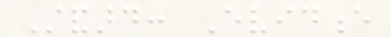Standard: Evidence
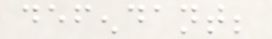defendant;
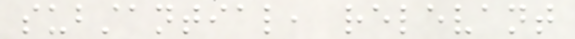substantial, relevant
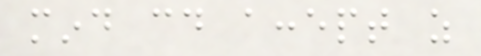mind could accept as
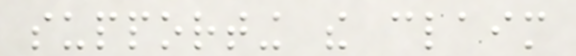supporting the claim
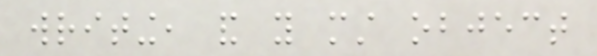writing, and you must object
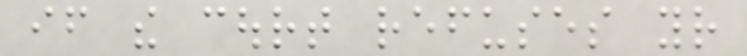if the court refuses your
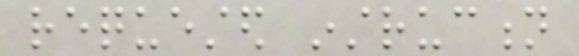requested instruction
